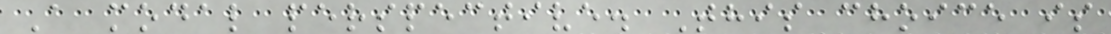A modal perspective. This choice is
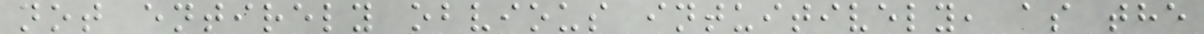not entirely obvious intuitively, as the
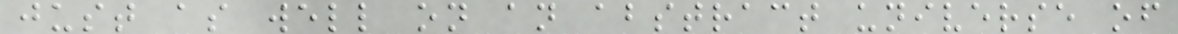just as well on an abstract universe of
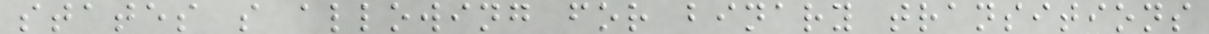states s allowing for binary transitions
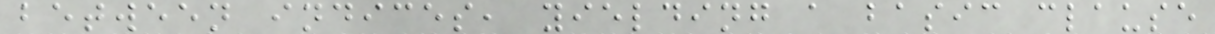between indices, yielding a basic clause
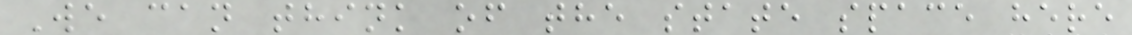We can think of the state space here
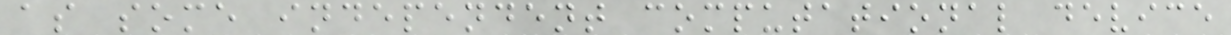as some independent computational device
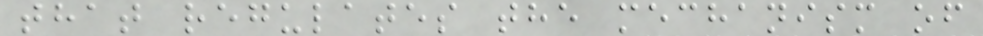that regulates the mechanism of
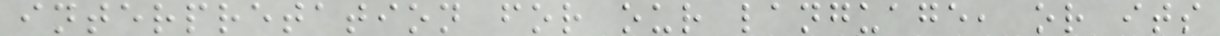interpretation for our language, or its
